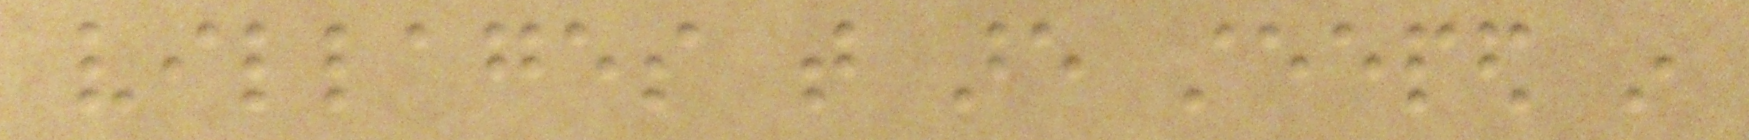villages that are steeped in
